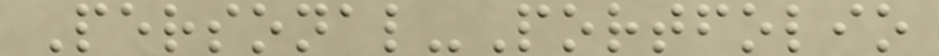Personal-Portfolio
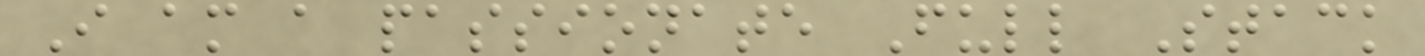I am a passionate Full Stack
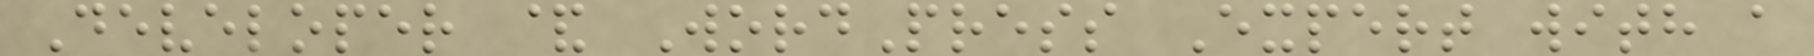Developer & WordPress Expert with a
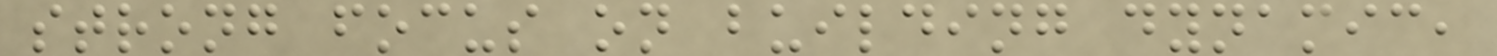strong focus on building dynamic,
